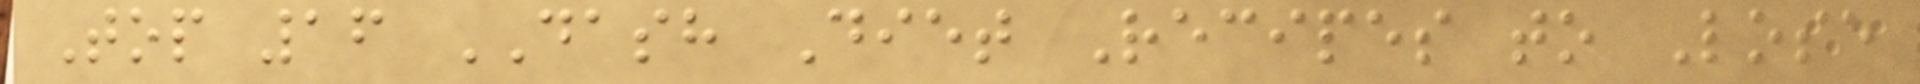Top 16 DASH Diet Recipes to Lose
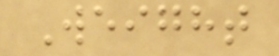Weight
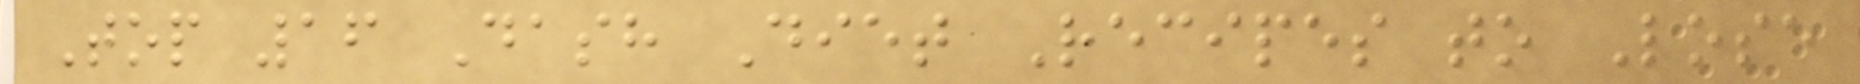Top 16 Dash Diet Recipes to Lose
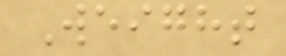Weight
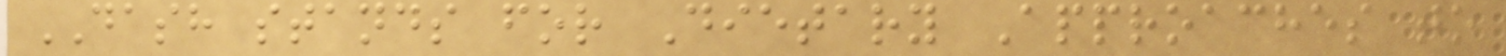DASH stands for Dietary Approaches to
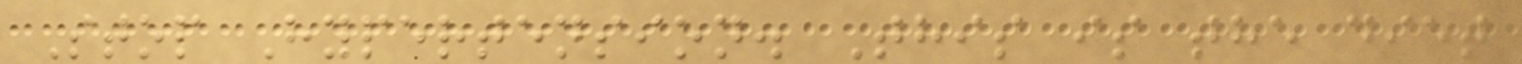Stop Hypertension. This is the diet
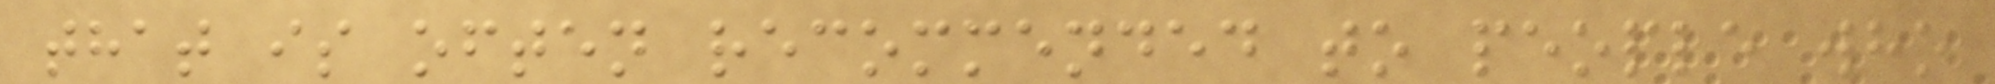that is often recommended to people who
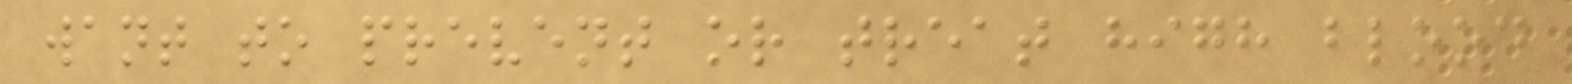want to prevent or treat high blood
